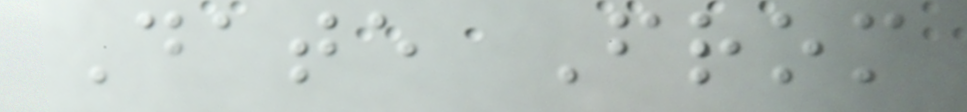Date From
